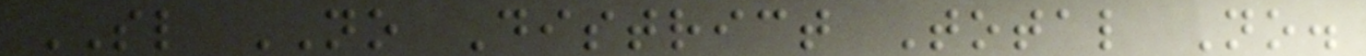SL NO District Total No.
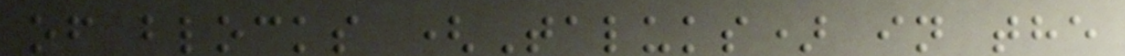of blocks (Taluks) in the
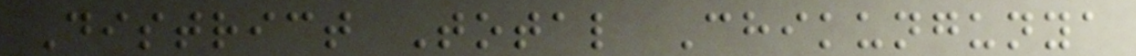District Total Chikungunya
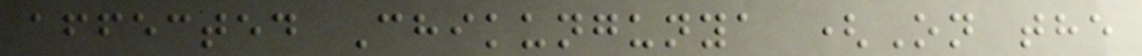affected Chikungunya (On the
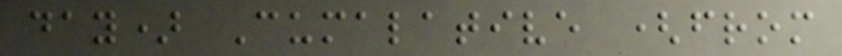day) Cumalative (from
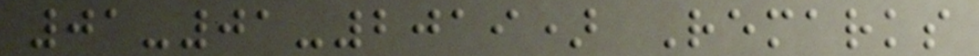01-01-2019) Remarks
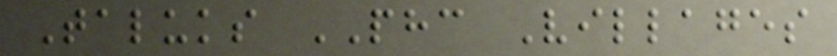Taluks PHC Villages
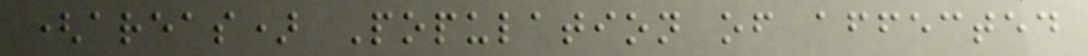(areas) Population of affected
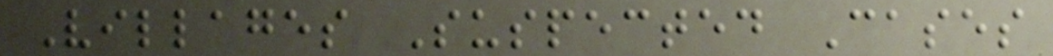Villages Suspected Cases
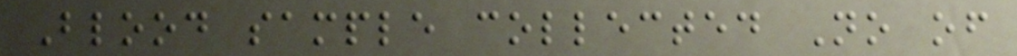Blood sample collected No of
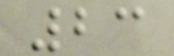23
